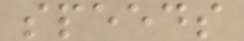speeds
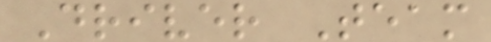Driver Team
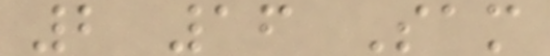2 16 Sam
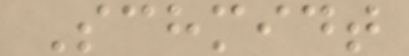Schmidt
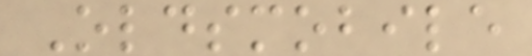Oldsmobile
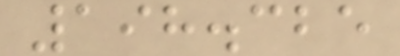198.325
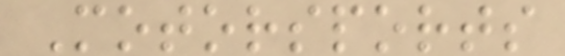Motorsports
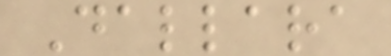Dallara
